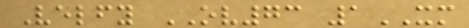Velfy OV73 1XM
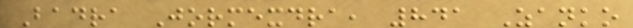Badra Jormexdra, 841 Zanko
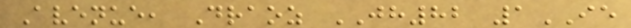Avenue, Draoz JH82 1IE
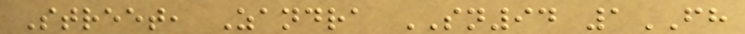Street, Zandra SN94 1FH
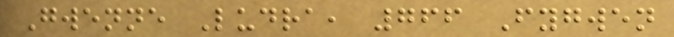Gwenne Ludra, 766 Fygwen
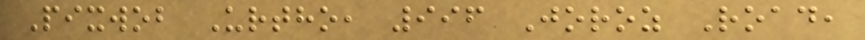Pixwob Urtho, 996 Joroz Road,
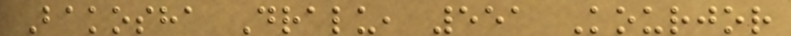Bakosha Dralu, 551 Kourjor
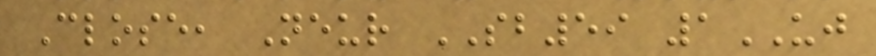Close, Neur SB59 1UJ
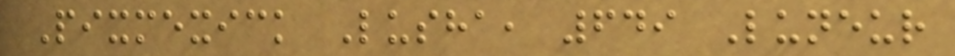Pixmexick Lusha, 649 Luneur
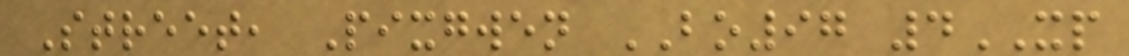Street, Pixgwen BO97 4XP
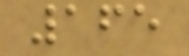165
